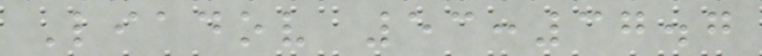Liadov 53:37.7
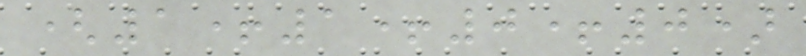(1+1+0+0)
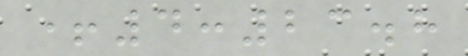+4:23.8
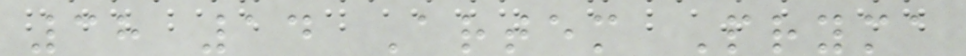38 14 Artem Pryma
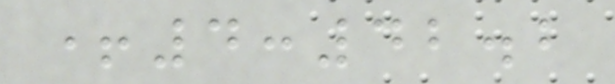+4:42.2
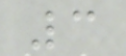3
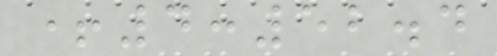+4:52.4
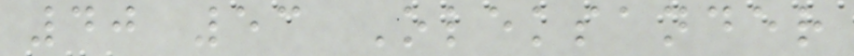40 53 Oleksander
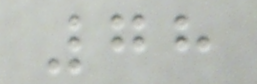78
